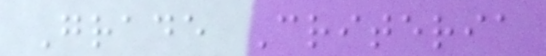Grade Criteria
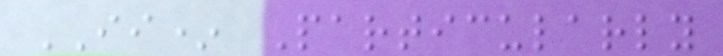II* Particularly
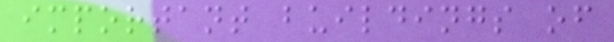important buildings of
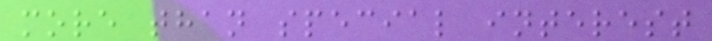more than special interest
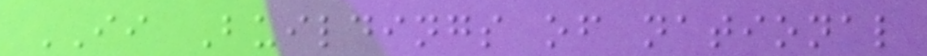II Buildings of national
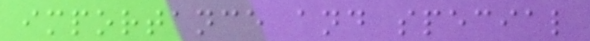importance and special
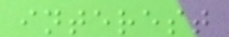interest
